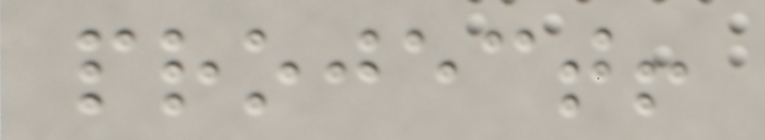project!
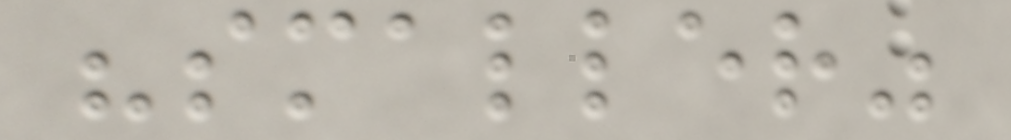"smaller"
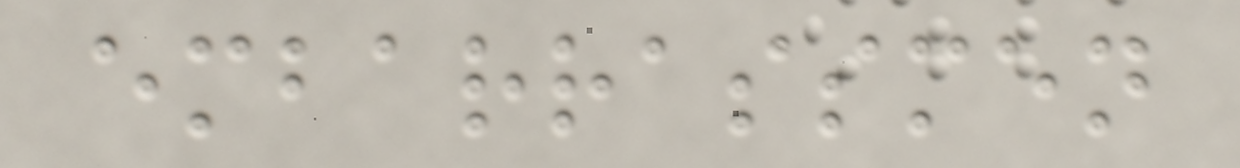embarrassmen
